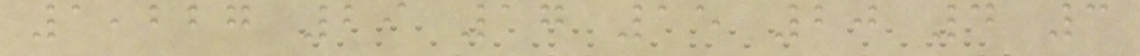1,227 29 17 15 20 4 3
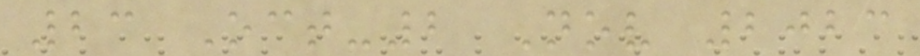23 Oct-2 Nov 2023
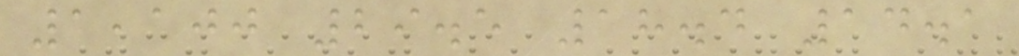1,100 29.5 18.4 14.1
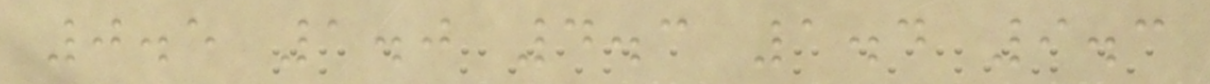0.5 1.0 4.3 1.4 9.3
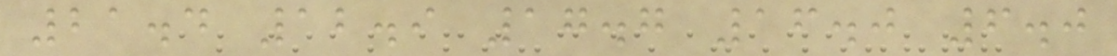21.4 12.9 17.7 16.0 6.0
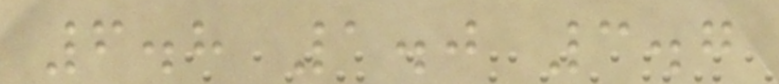6.8 1.0 3.7
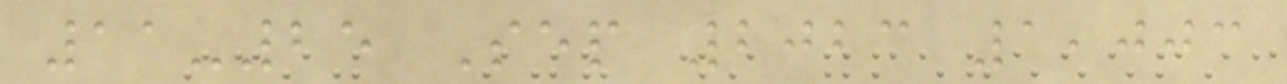11-25 Sep 2023 1,003
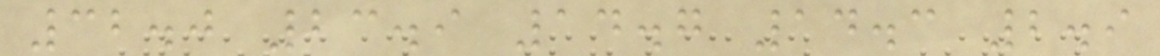32.0 23.9 14.7 14.3 2.9
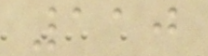110
